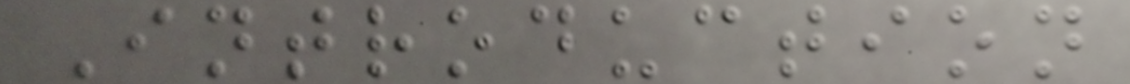Introduction
